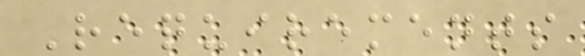Requirements
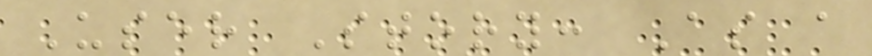User Story: As a
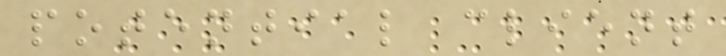potential client
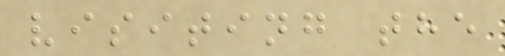visiting the
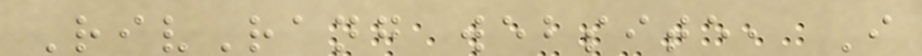RivRang website, I
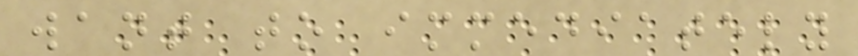want to immediately
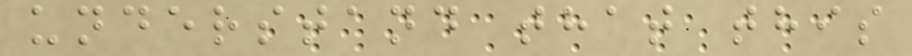understand that this
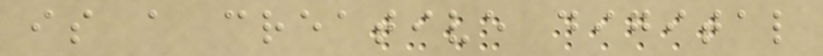is a creative digital
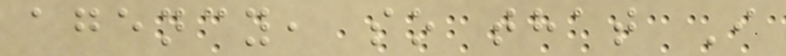agency, so that I
